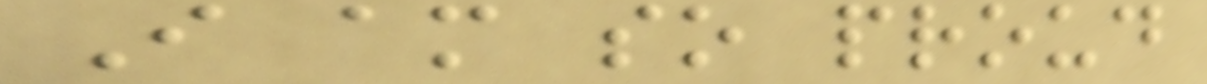I am so proud
